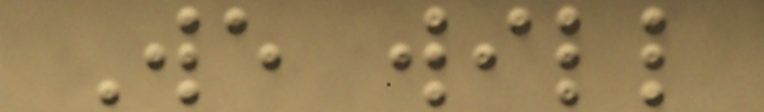We will
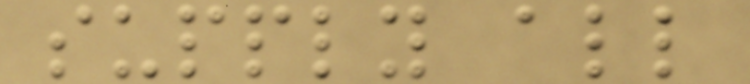supply all
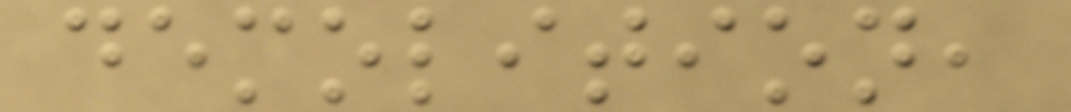demolition,
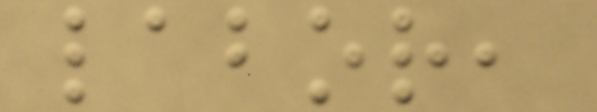labor,
